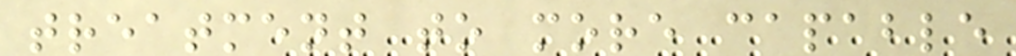treatment to more capable
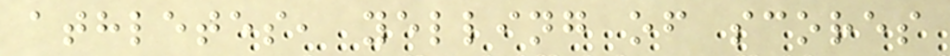athletes, yelling of scores
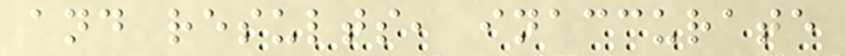and results, inaccurate
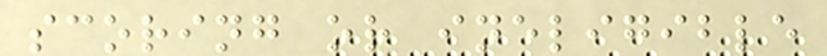scoring or ineligible
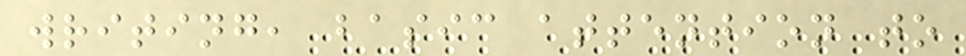writing, basic attention to
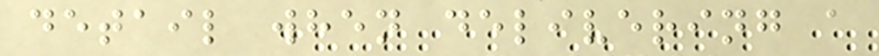detail when delivering a
